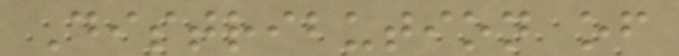Distribution of
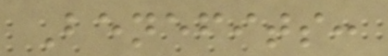Benefits:
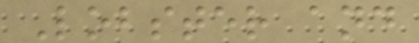Lobster and
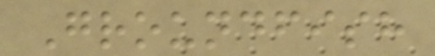Groundfish
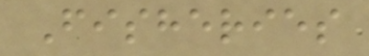Fisheries
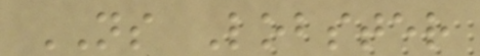NS Lobster
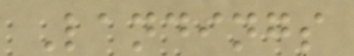Landings
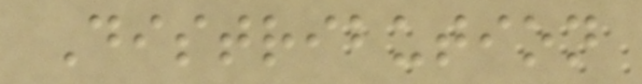Distribution
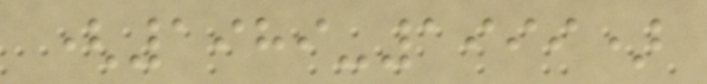(1989-1999)
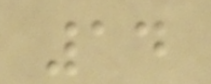14
